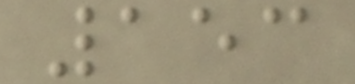153
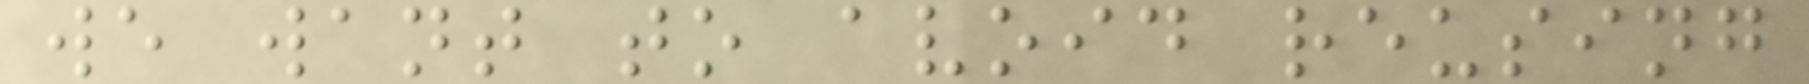we want to avoid reusing
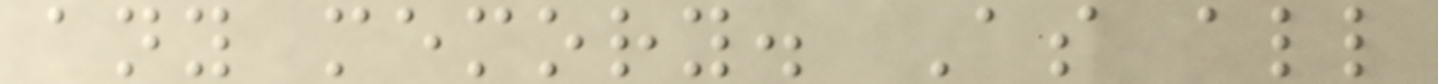any memory. As all
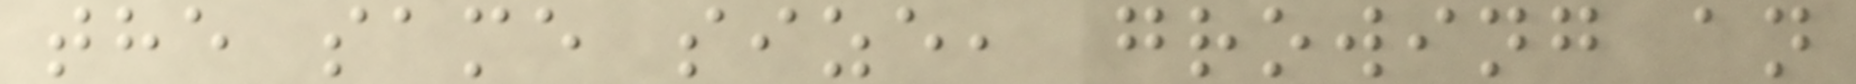the same size, growing an
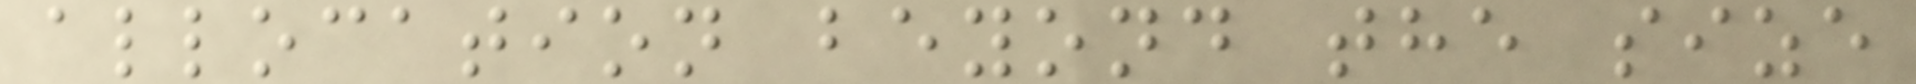allocation beyond the size
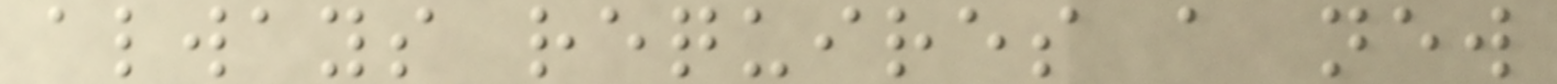always requires a new
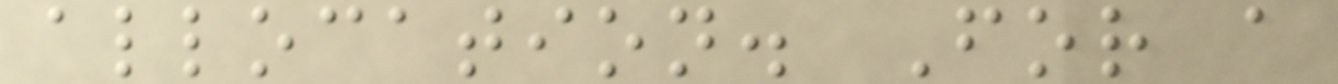allocation. For a
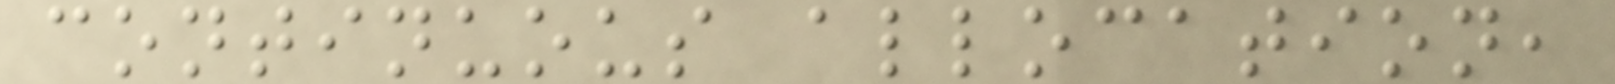continuous allocation,
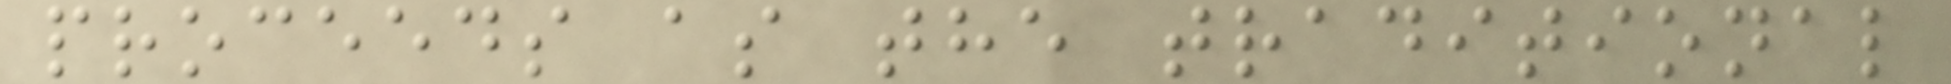proceeds as the traditional
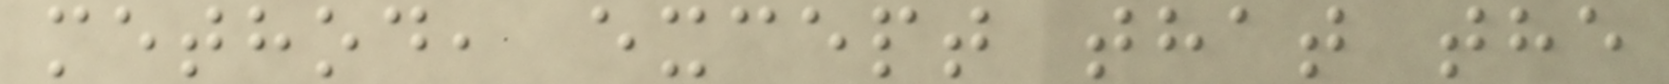method, except that the
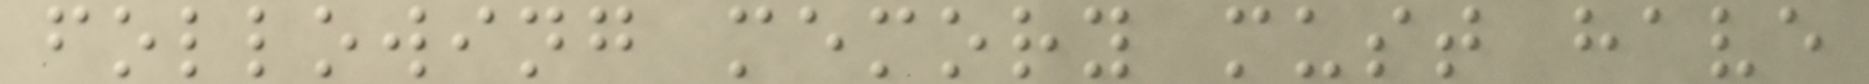following memory must have
